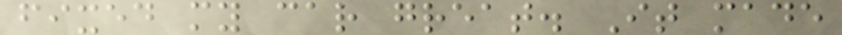fixed my car great. It made
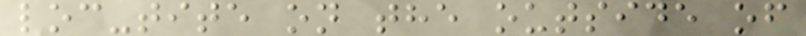loc-tite on the outside of
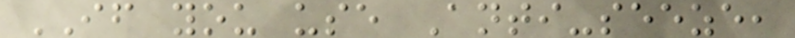IF you use Anti-seeze,
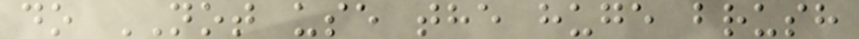do NOT use the huge brush
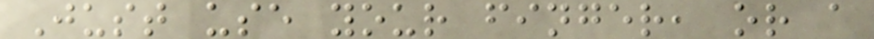Just use your finger, or a
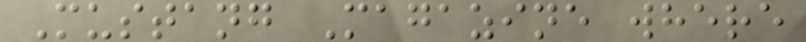Mustang Magazine where
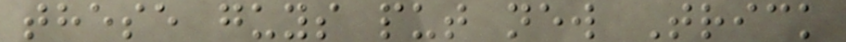these guys put new Trick
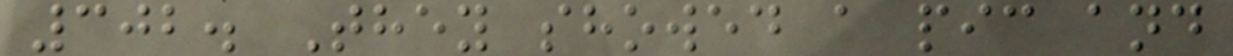302. They showed a pic and
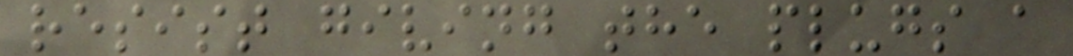resist giving the plugs a
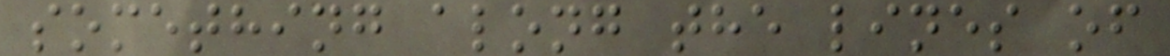something along the lines of
